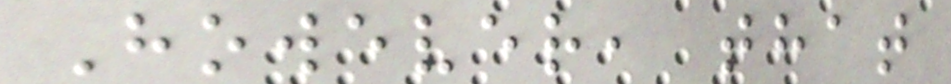However, that
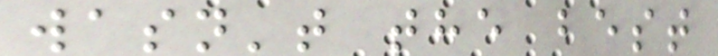wasn't the best
